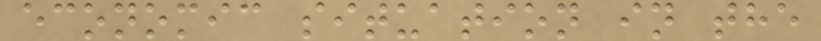economic situation in the
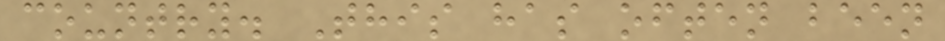country. This has often been
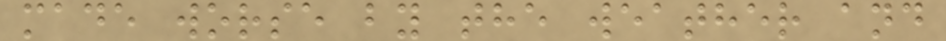made worse by the weather and
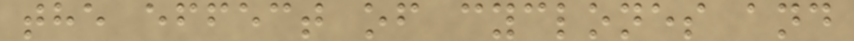the effect of cyclones and
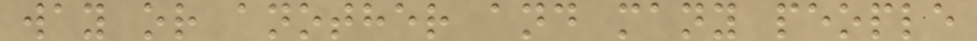way or another and many people
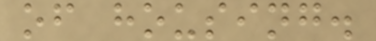of housing.
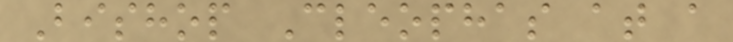Bishop Cleophas at a
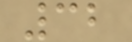32
